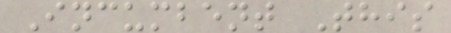Incumbent This
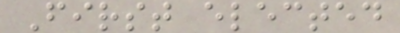First elected
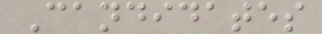Candidates
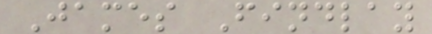James Findlay
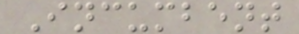Incumbent
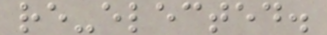re-elected.
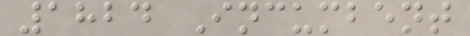1824 Incumbent
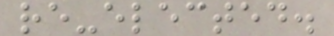re-elected.
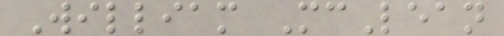William McLean
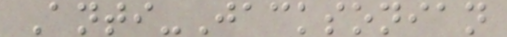Anti-Jacksonian
